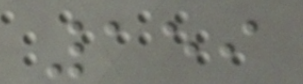159
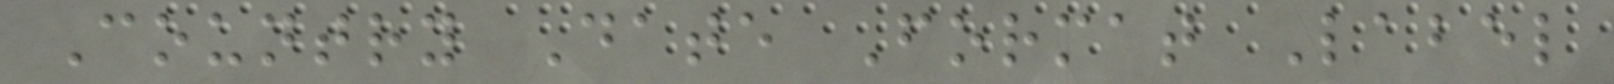Country Date Format Label
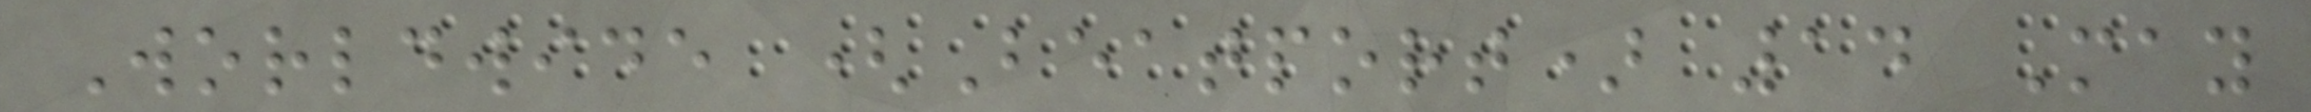Worldwide (Beatport) 14 May
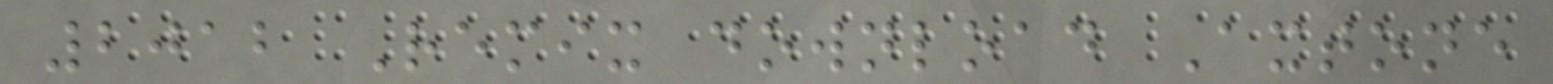2012 Remix download Axtone
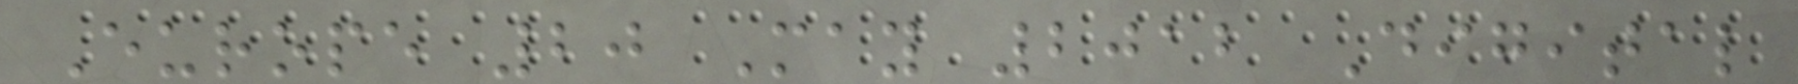Europe 20 May 2012 Digital
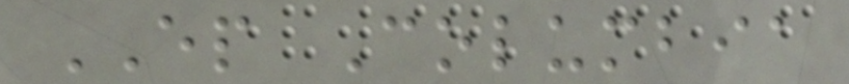EP Columbia
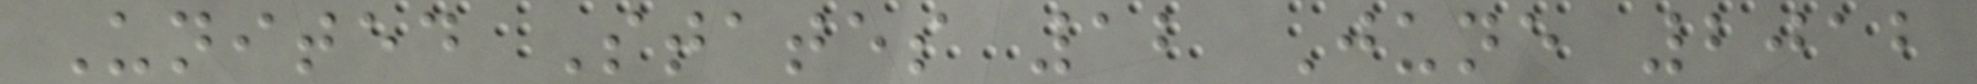United States 12 June 2012
